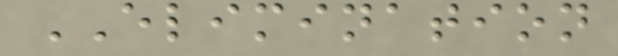ELIMINATION
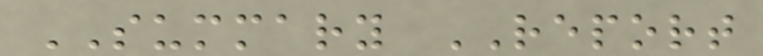SUMMARY REPORT
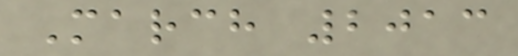March 2013
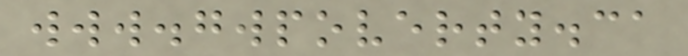www.gwpoverty.ca
